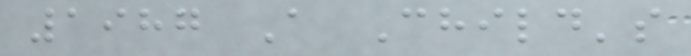1987 A Child's
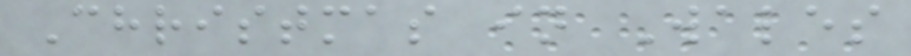Christmas in Wales
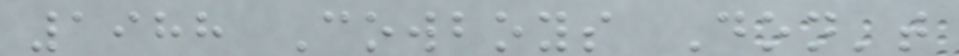1988 Cowboys Don't
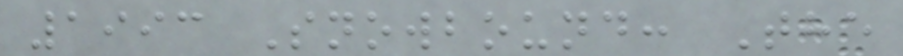1993 Snowbound: The
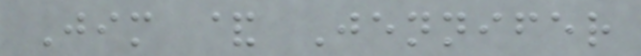Jim & Jennifer
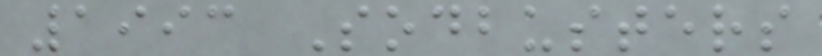1993 Sodbusters
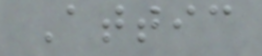Attic
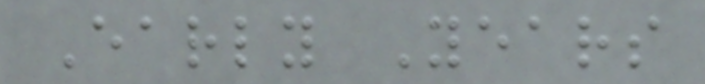Early Years
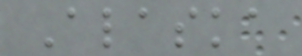Alaska
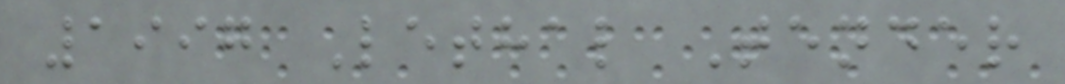1997 Lethal Tender
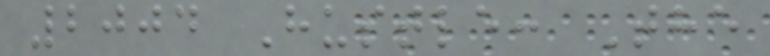2004 Hustle: The
